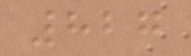827
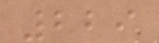229
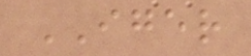IGER
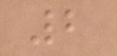2
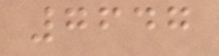7647
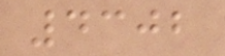4302
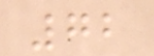72
